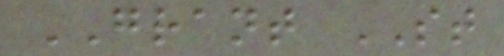GRANT ST
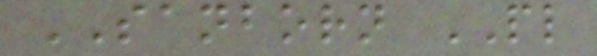SANBORN PL
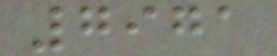7971
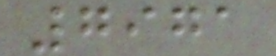7971
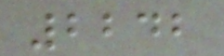2242
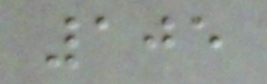105
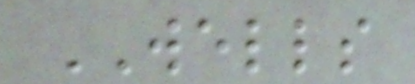WELLS
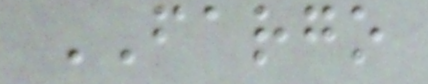FARGO
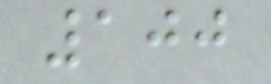100
